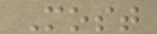Most
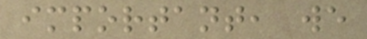important, we
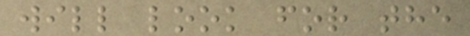will look for the
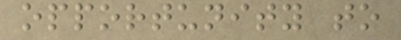opportunity to
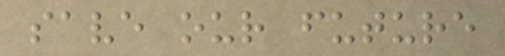save our future
